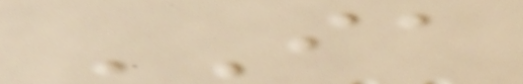IA
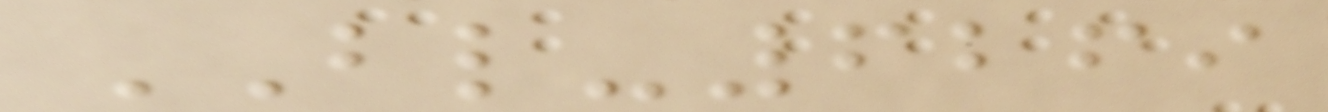BL-6269
